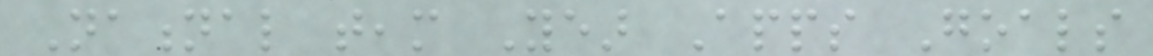National team Year Apps Goals
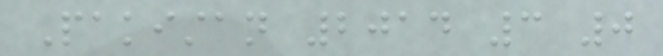Pakistan 2014 3 0
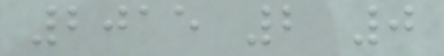2015 2 0
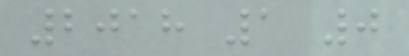2018 1 0
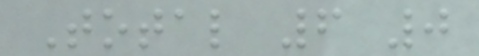Total 6 0
